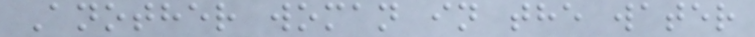Another woman in the water
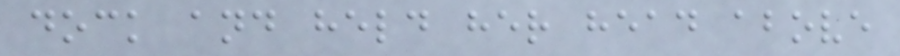dock and held her head above
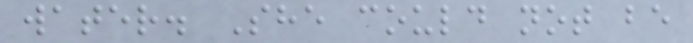water. She could not be
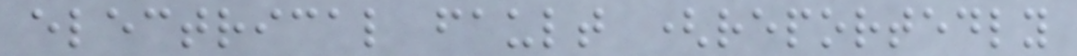electrical fault (reportedly
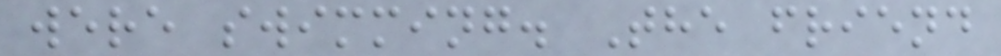were swimming. The friend
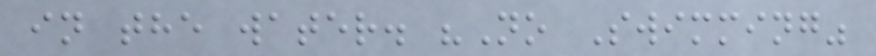in the water. "No Swimming"
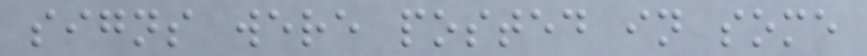signs were posted in some
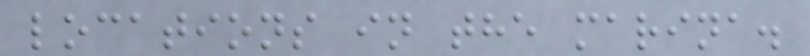locations in the marina.
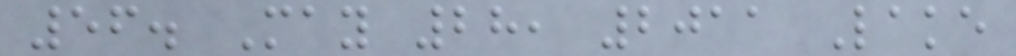56. May 28, 2011 Lake
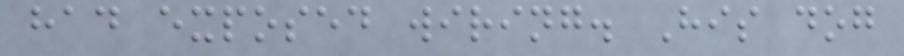had exposed wiring. His dog
